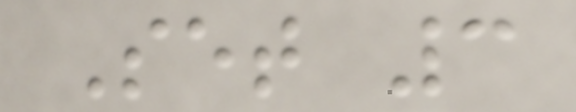Set 3
